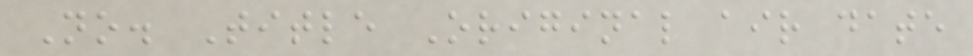No. Title Original air date
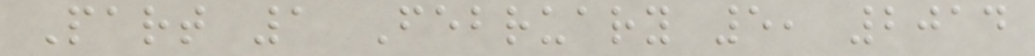Part 1 February 5, 2014
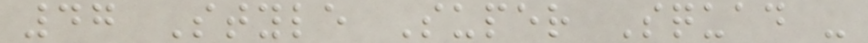47 Style Super Squad -
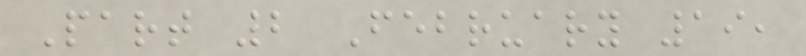Part 2 February 19,
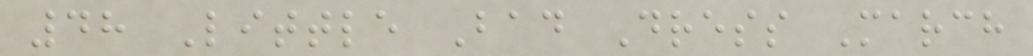48 Little Bad Dress March
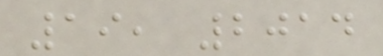19, 2014
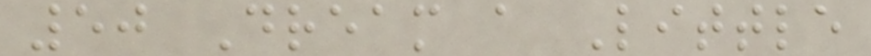50 Dream a Little
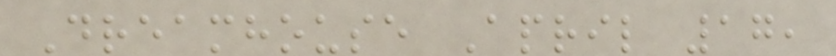Dreamhouse April 17,
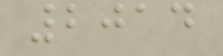2014
